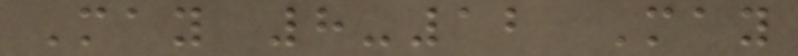May 8-12 May
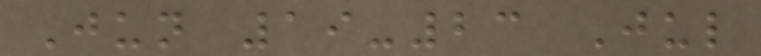Jun 19-23 Jul
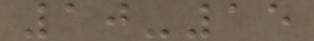10-15
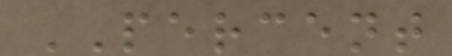PERCENT
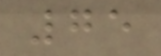75
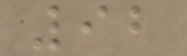92
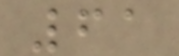61
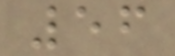56
